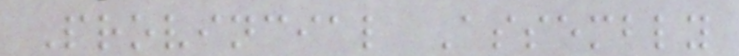Provincial Assembly
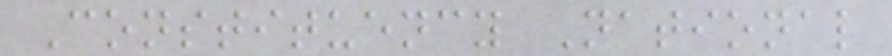Constituency National
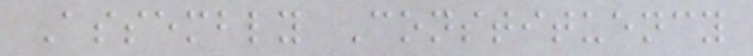Assembly Constituency
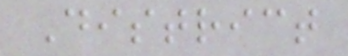District
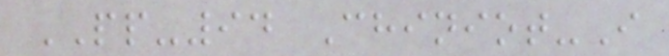PP-94 Chiniot-I
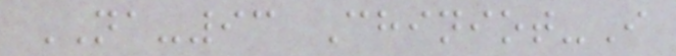NA-93 Chiniot-I
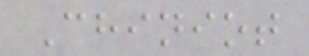Chiniot
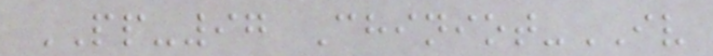PP-97 Chiniot-IV
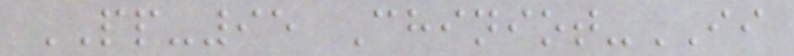PP-95 Chiniot-II
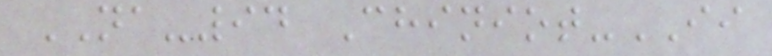NA-94 Chiniot-II
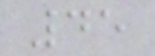45
